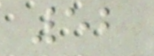52
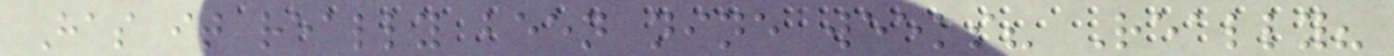Has it really been nine weeks? Really?
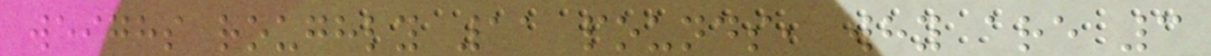weighs roughly 11 pounds, why are 3
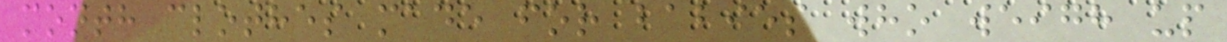month clothes made for babies who weigh up
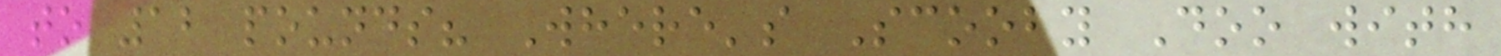to 12 pounds? Where's Scooby Doo with
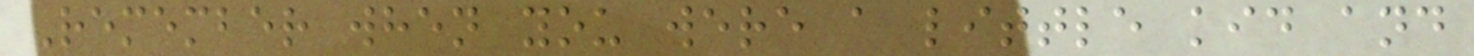Remember when you were a little kid and
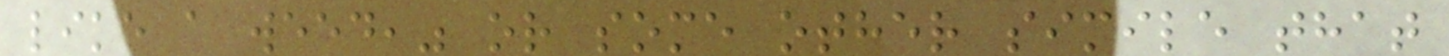like a weed," or some other simile that
